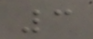3
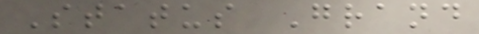Status Grand
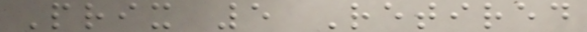Prix 5 Retired
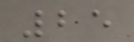25
